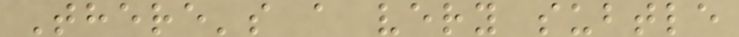There's a very subtle
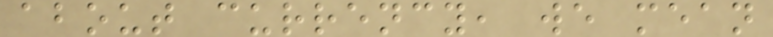about currency, we mean
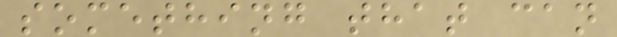something that can
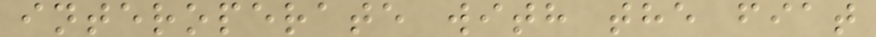interoperate with the fiat
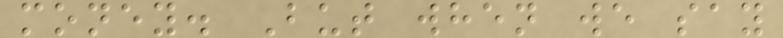money. But when we say
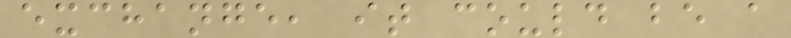exchange, it could be a
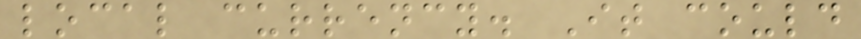local currency. It could
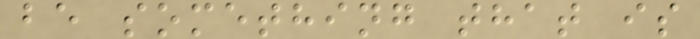be something that is
